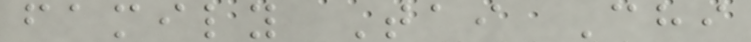family Tai Chi
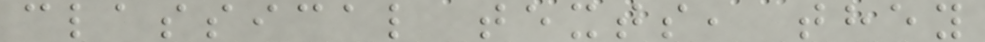classical texts, they
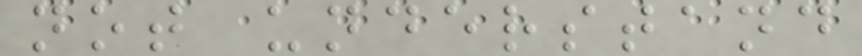not understand
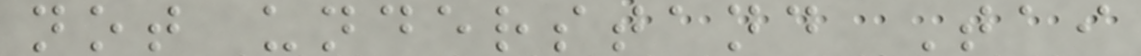not understand Tai
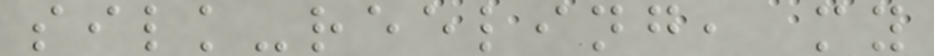silk-reeling, my
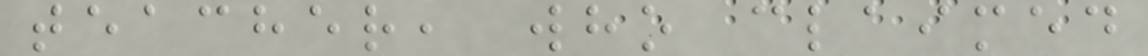teacher, who claimed
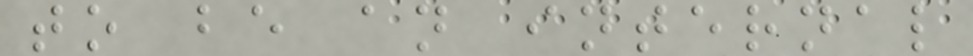to be an internal
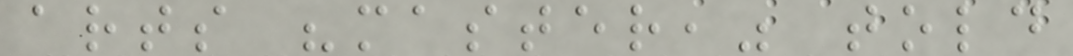arts "master," told
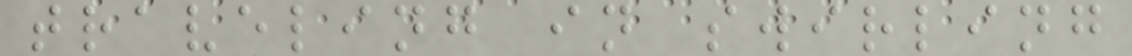traveling in swirling
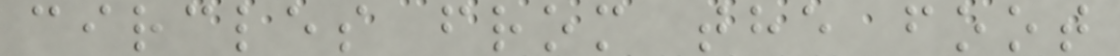circles from the foot
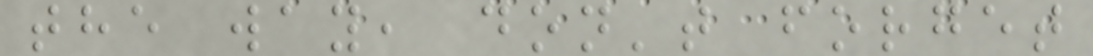the way, don't forget
